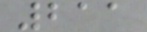211
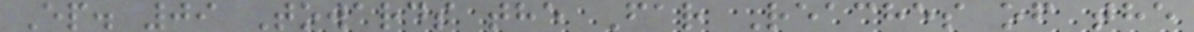Ep. 09 Towards the Far Reaches of the
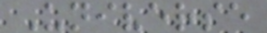Universe
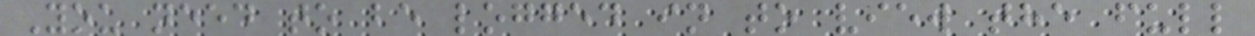You need to be logged in to view the full
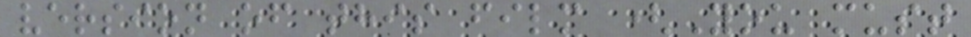version of this film (You must
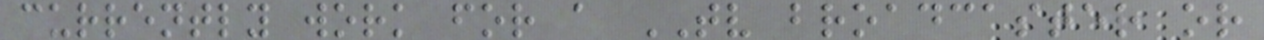currently work for a TV broadcaster or
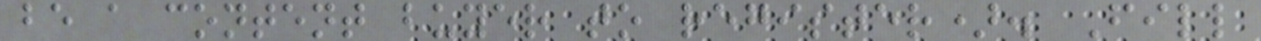be a content buyer to register). Fill
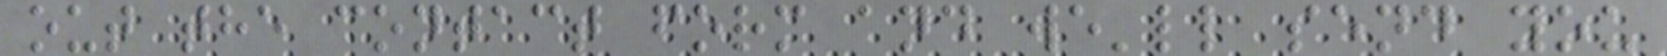out the contact form and we'll send you
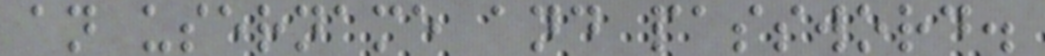an username and password.
